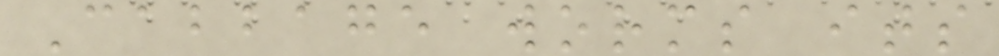Cabbage worms its
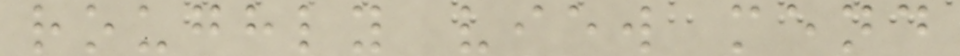roughly view mend
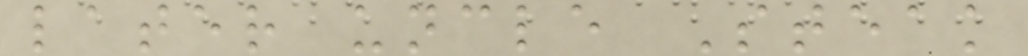later uncle Steak
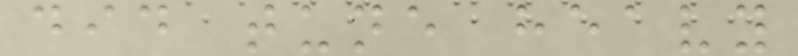did tune heavy
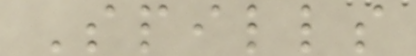Spills
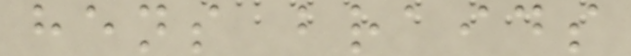hens braids
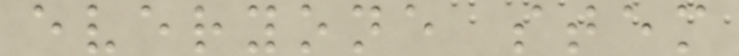everyone stem
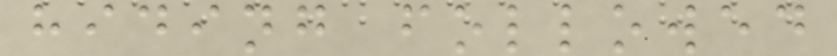hiding followed
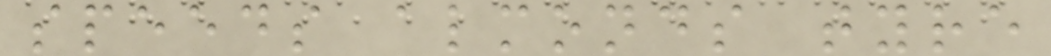speeds almonds tyre
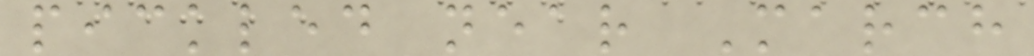pickled near March
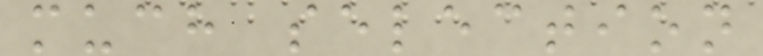much selection
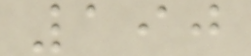190
